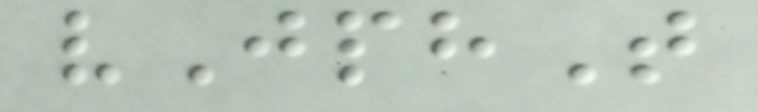vJphT
